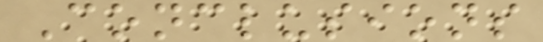Conclusions
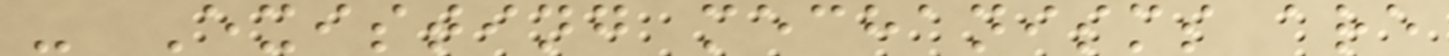- Existing mechanisms are
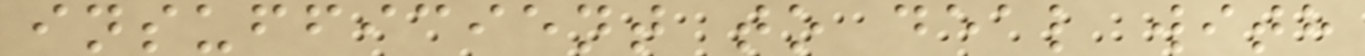insufficient to deal with
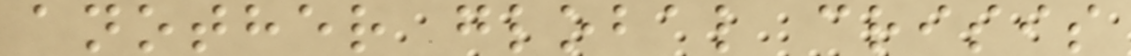another global crisis
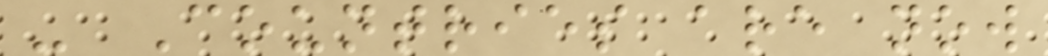- Countries are now
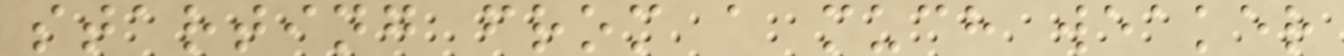starting from a much weaker
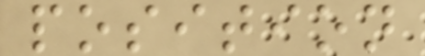position
